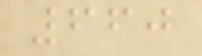660
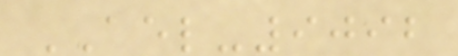AEL-9092
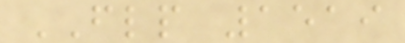FLP 1519
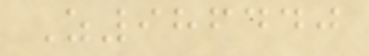Z986440
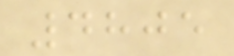4805
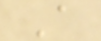A
